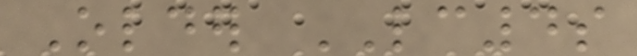Older LC4s
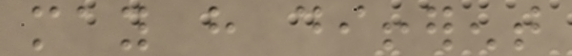may have different
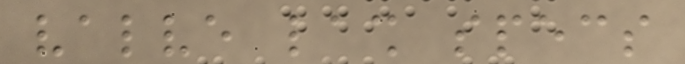valve lash specs
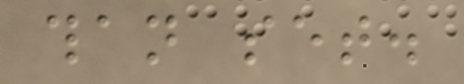than set.
